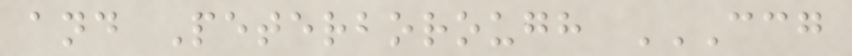and Peterborough CCG
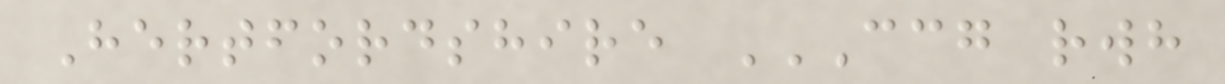Hertfordshire CCG RWH
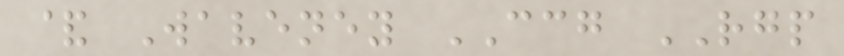& Waveney CCG RGP
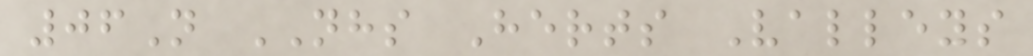06N NHS Herts Valleys
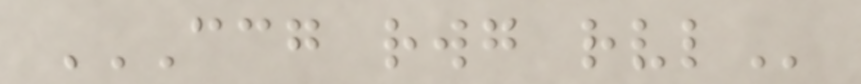CCG RWG RVL
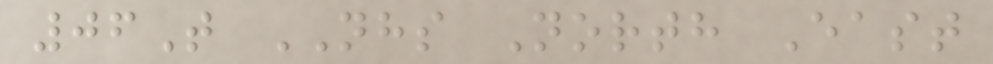06T NHS North East
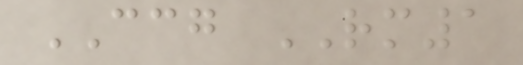CCG RM1
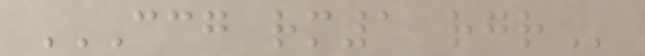CCG RM1 RGR
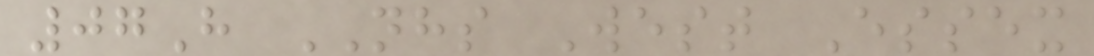07H NHS West Essex
